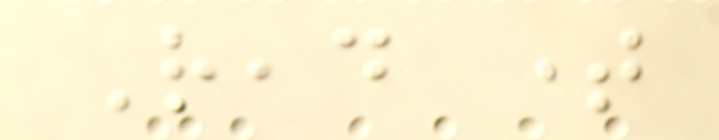Read time
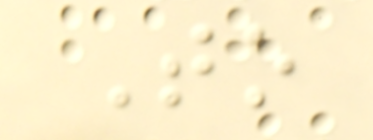To
